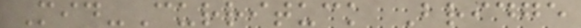Mid-Currituck Bridge
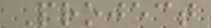Project
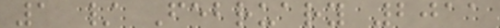1 / February 2011
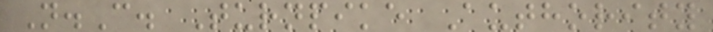N.C. Turnpike Authority
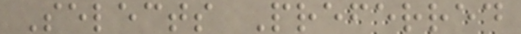Selects Preferred
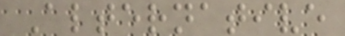Alternative
